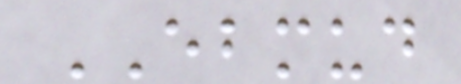EBMUD
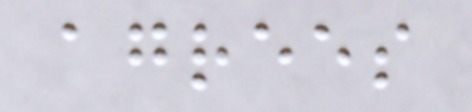agrees
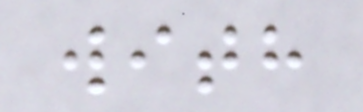with
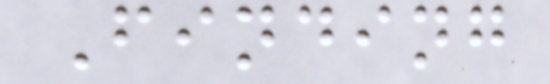Finding
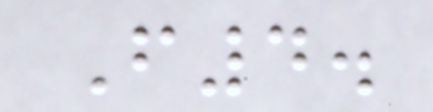F4.
